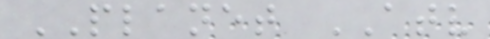PLANET ATV
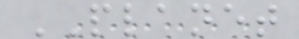PLANET
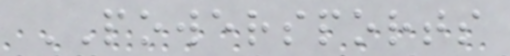POWERSPORTS
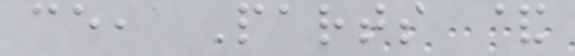ce, Parts &
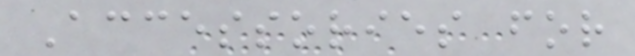Accessories for
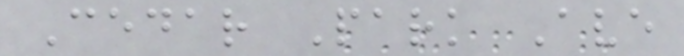Cedar Park Ave
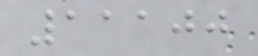11100
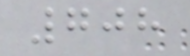708
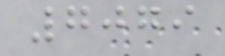7079
